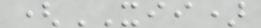(XII)
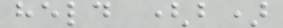held (b)
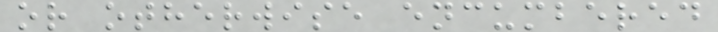or otherwise encumbered
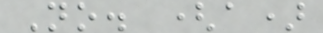No. (a)
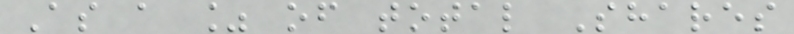As a % of total Shares
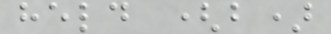held (b)
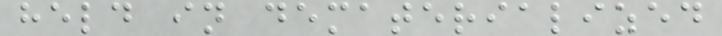held in dematerialized
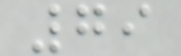79
